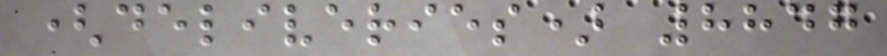(deliveries) 8847
